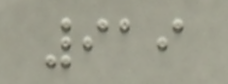919
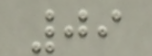09
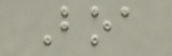Boa
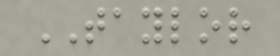TAYLOR
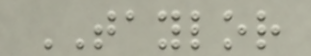TAYLOR
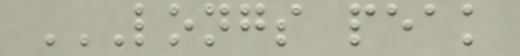LONGS PEAK
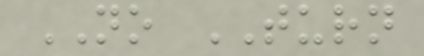NO TURN
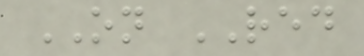ON RED
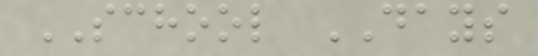SCHOOL DAYS
